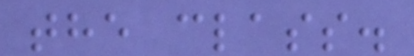the class.
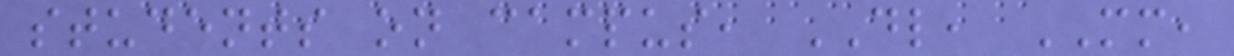students on campus, DL, MM,
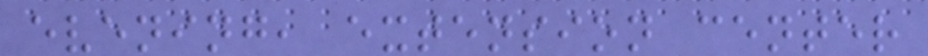evening, extension center
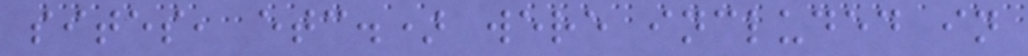sites, etc.) were included in
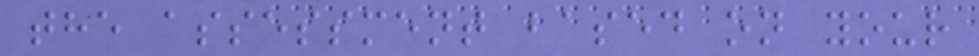the assessment based on your
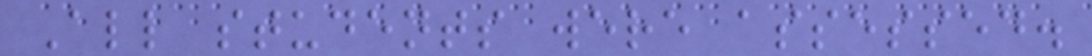All students were assessed.
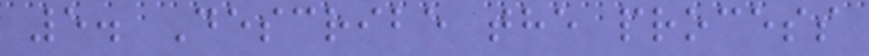5. Describe the process
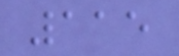115
